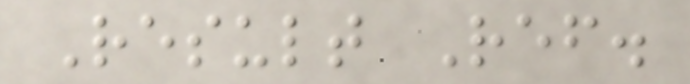Result Ref.
